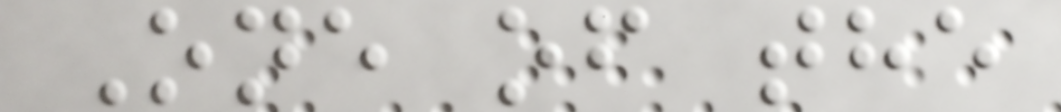One of the
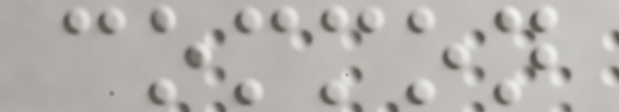common
